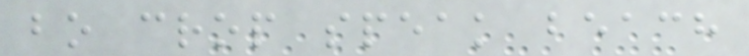bo crop speak beach
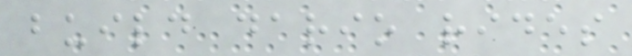build dario rides
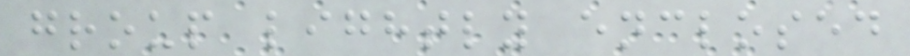group lightly enclosed
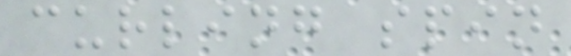curling spin
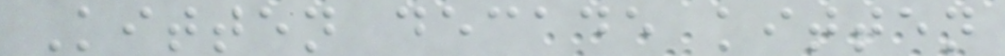Kitten decade kitten
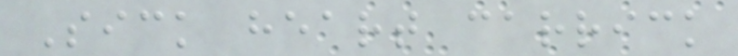Sick heart carrick
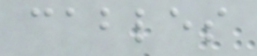cables
